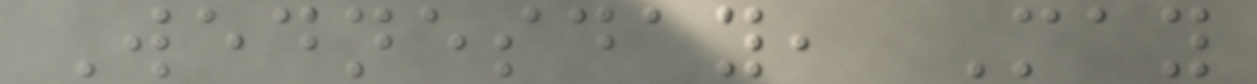Wednesday, May
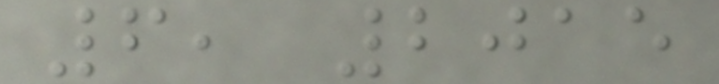6, 2015
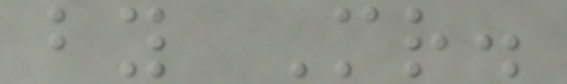by Mr.
